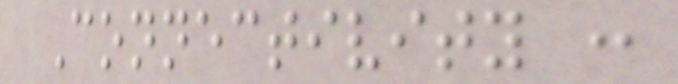Connectivity :
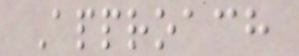Approach
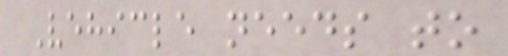Vehicle needs to
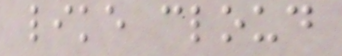like cloud
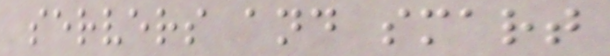servers and smart
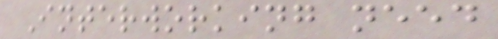Interworking need
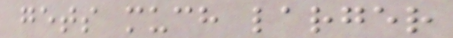gets much larger
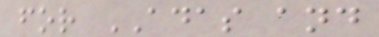for ADAS and
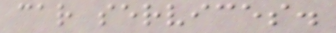car services.
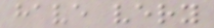have very
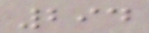294
